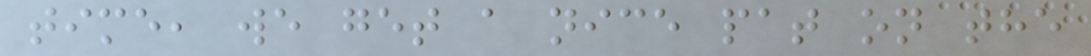time, we get a nice pat on the
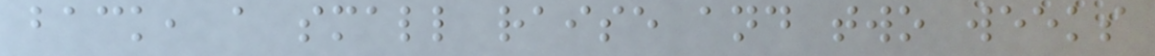back, a small raise and two weeks
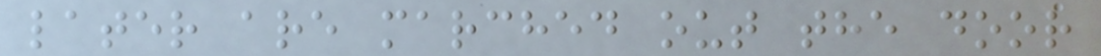later are marched out the door
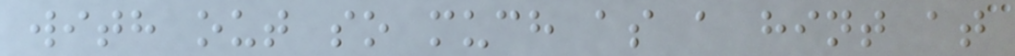with out so much as a hint at
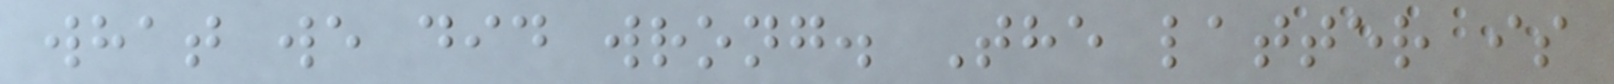what we did wrong. The latter is
